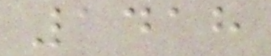1418
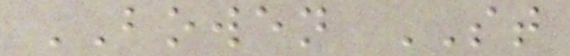BOWEN ST
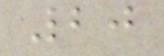20
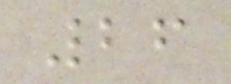26
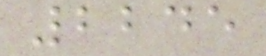2245
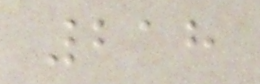218
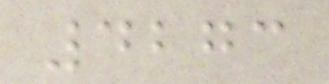4273
